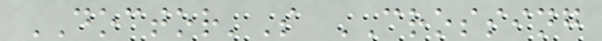DOCTOR'S CROSSING
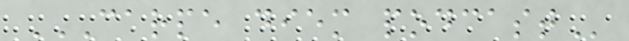CARPE DIEM PODCAST
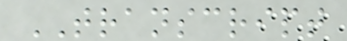TRANSCRIPT
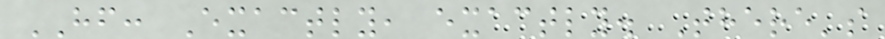HF: Exactly, exactly. There's
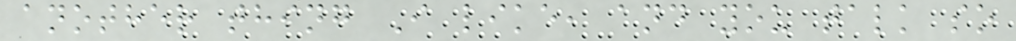another thing I like, and you talk so
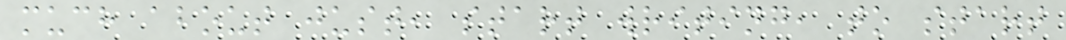much about just, start writing, to start
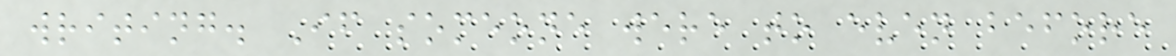writing. If someone were to even before
